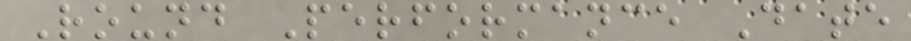Round Performance Date
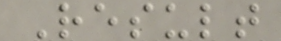Result
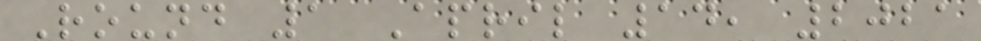Round 1 April 14, 2021
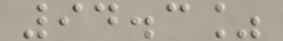94.3%
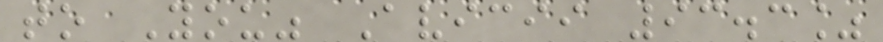to You" Avicii 93.3%
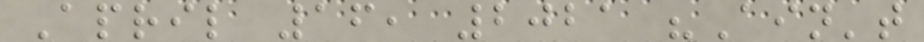April 16, 2021 "Ain't
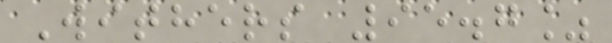Withers 95.7%
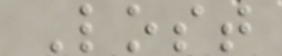Lost
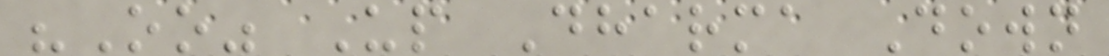"Oo" Up Dharma Down
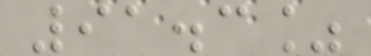91.3%
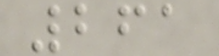261
